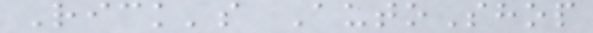Rick's AutoShop
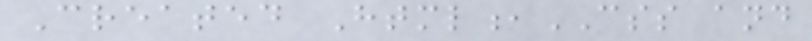Created Html,CSS and
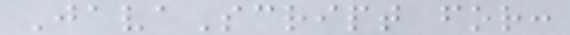JavaScript for:
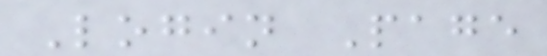Login Page
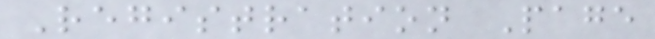Registration Page
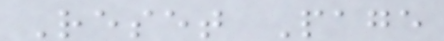Reset Page
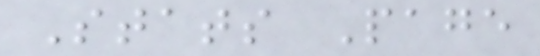Stats Page
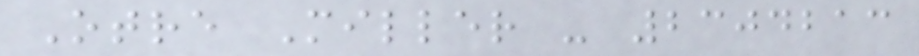Otre Miller - 2304213
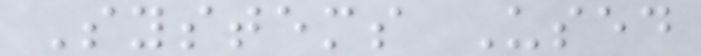Systems Used
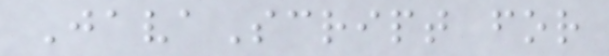JavaScript for
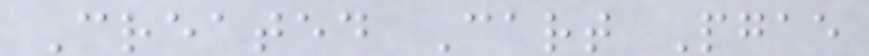Created Cart Pgae
